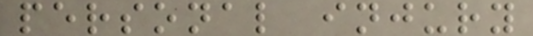personal injury
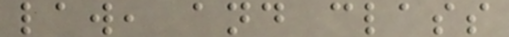law, and class
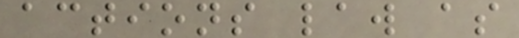actions law as
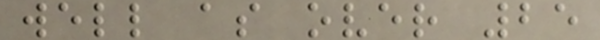well as over 25
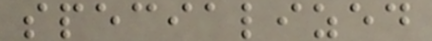specialized
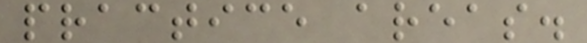practice areas.
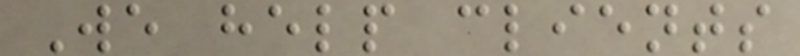We help clients
